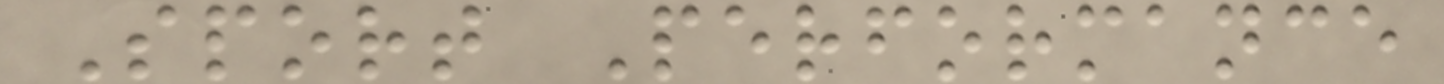Sport Performance
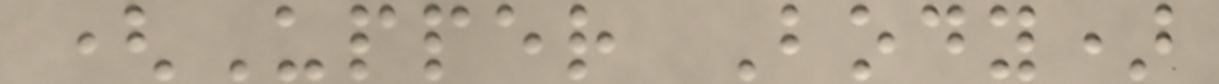(Upper Body)
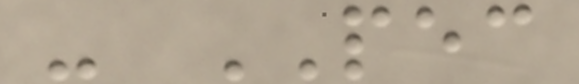- PEC
